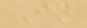In
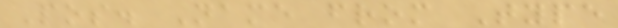Pos. Name from Type
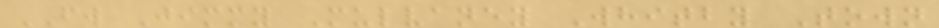FW Jimmy Mulvaney Whitby Town
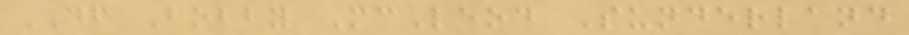DF Bobby McLeod Sunderland
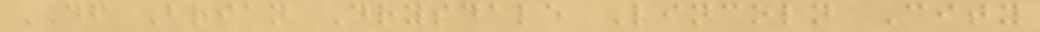DF Brian Drysdale Lincoln City
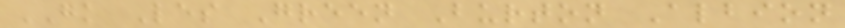GK Les Green Burton Albion
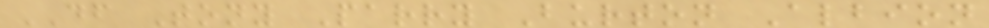DF Tony Parry Burton Albion
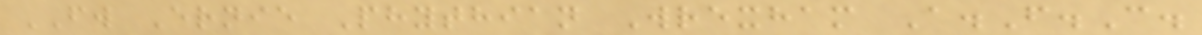FW Ernie Phythian Wrexham A.F.C.
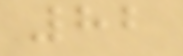82
